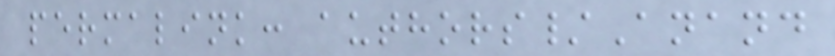permalink: authors/Anand
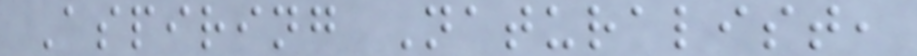Aspiring Naturalist,
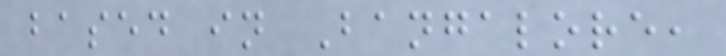based in Bangalore,
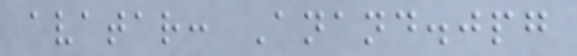avatar: Anand.jpg
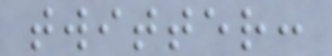twitter:
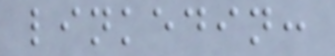linkedin:
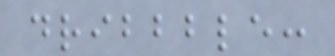dribbble:
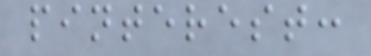pinterest:
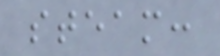steam:
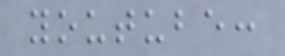youtube:
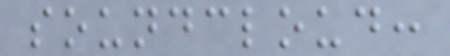soundcloud:
